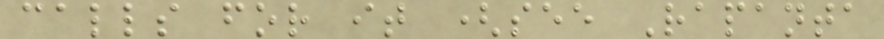calls for it (see Rapanta
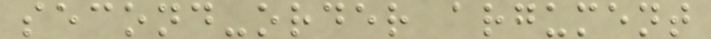second-order argument
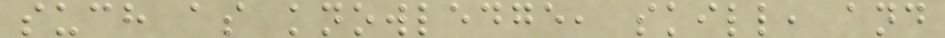such as knowledge, skill, and
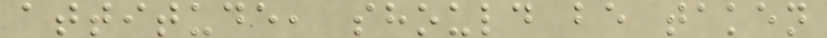attitude, should be taken
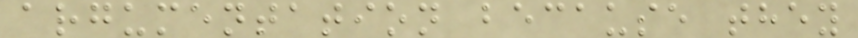argumentation because they
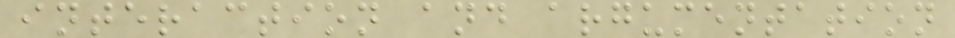interaction and argumentation
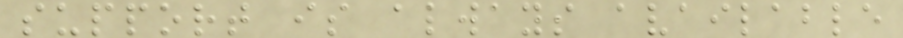support is always available
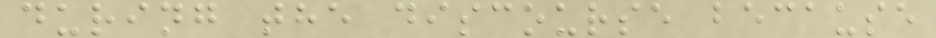during the discourse because
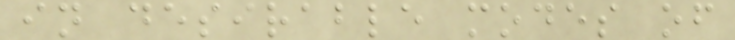in desirable modes of
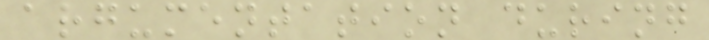argumentation during
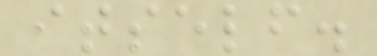itself.
